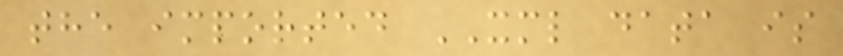the imported XML data is
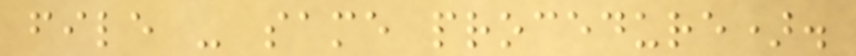file - same procedure).
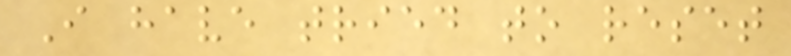I have tried to reset
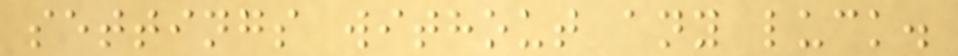settings without any luck.
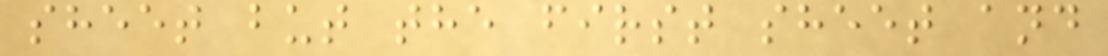sheet but the first sheet and
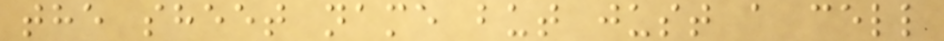the sheet name but just a cell
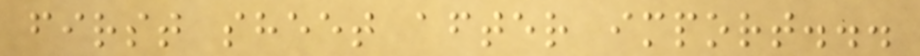first sheet after import...
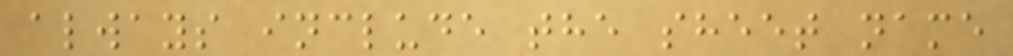always include the sheet name
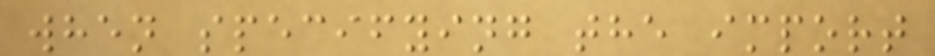when specifying the import
